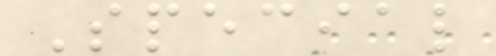Special
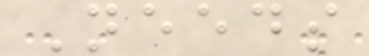Needs
